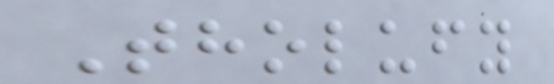Tholufy
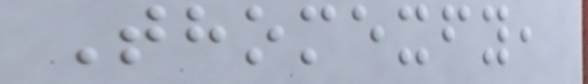Thomexfy,
